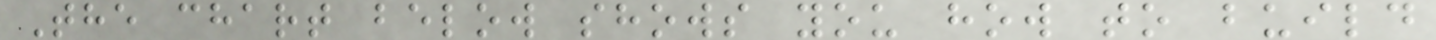The chart below shows you how to build
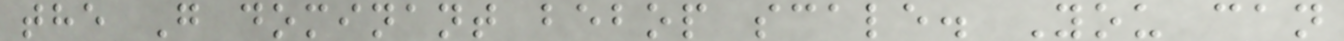the G dominant bebop scale. You can
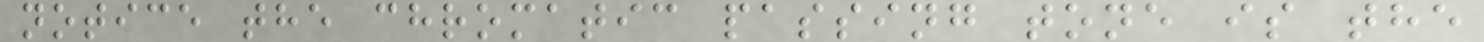notice the chromatic passing tone is the
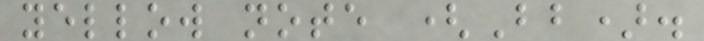yellow note (Bb).
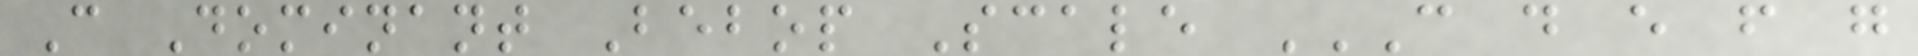C Dominant Bebop Scale C D E F G
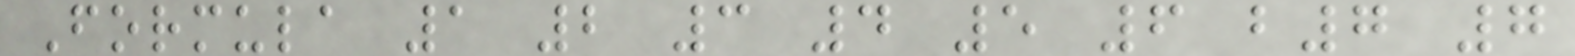Formula 1 2 3 4 5 6 b7 7
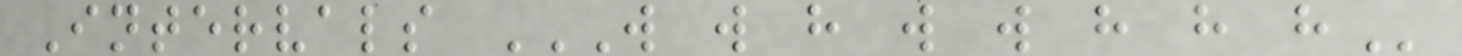Intervals W W H W W H H H
